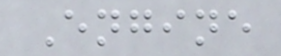Engine
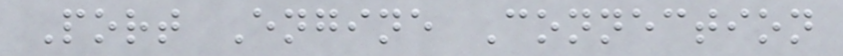Port Engine Connection
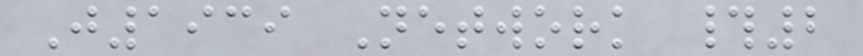J1939 Network #2
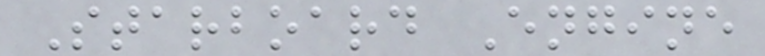Starboard Engine
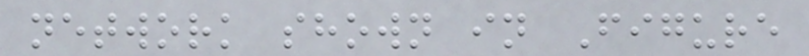network shown in Figure
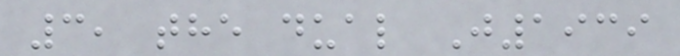3, the dual J1939
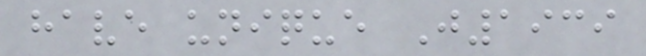have unique J1939
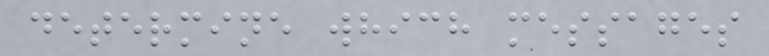determine which messages
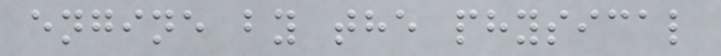engine by the physical
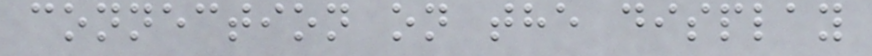connection on the display
